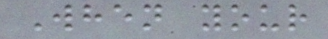When your
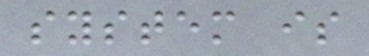system is
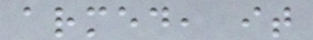armed, it
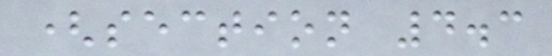(section 4.3
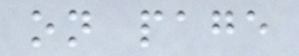on page
